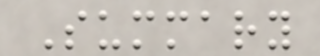Summary
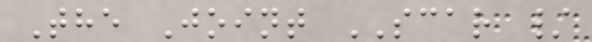The Joint SCAR /
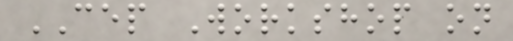CEP Workshop on
